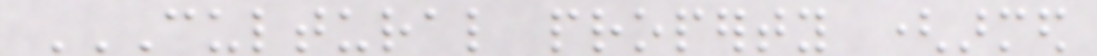CULTURAL PROPERTY (ARMED
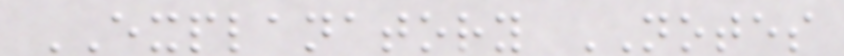EXPLANATORY NOTES
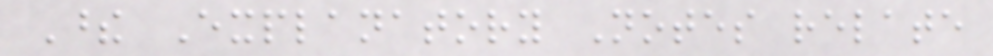These Explanatory Notes relate
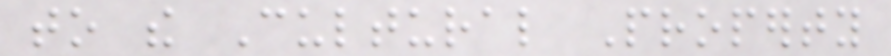to the Cultural Property
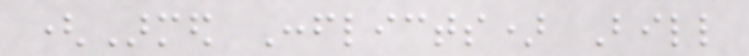(Armed Conflicts) Bill
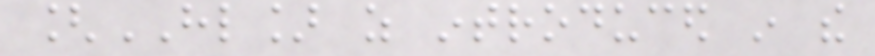[HL] as introduced in the
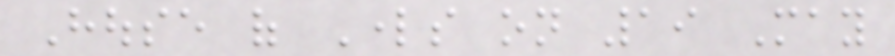House of Lords on 19 May
